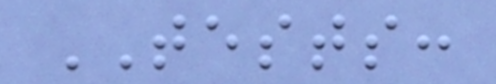TESTS:
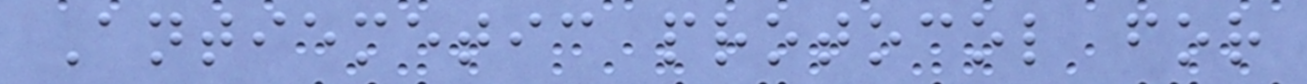Antiemetic protocol for
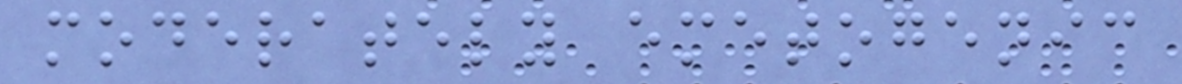moderately emetogenic
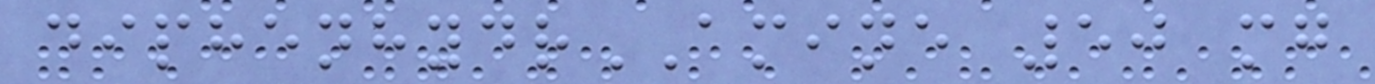diphenhydrAMINE 50 mg
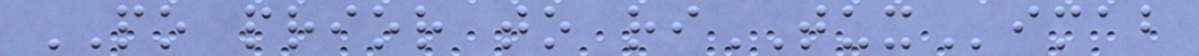PO prior to riTUXimab
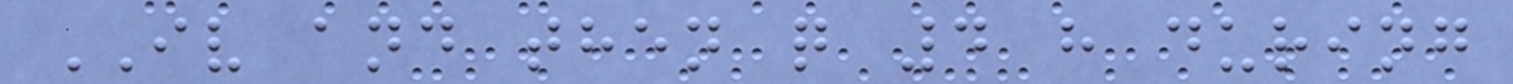IV and then q 4 h during
